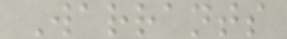Warrants
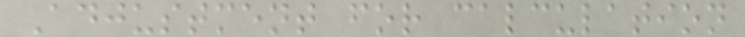Adjustment for calculation
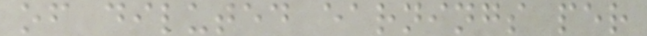of diluted earnings per
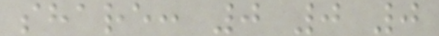share: 0 0 0
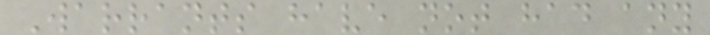Warrants have not had any
